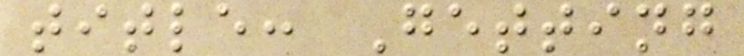title: Getting
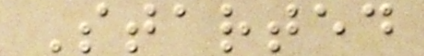Started
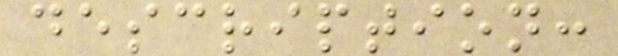description:
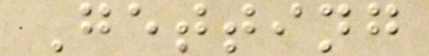Getting
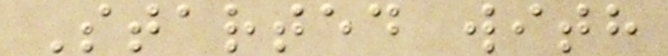Started with
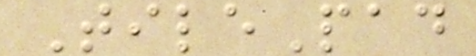TilePad
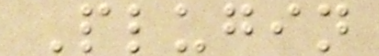Plugin
